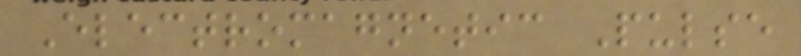Electromagnetic Pulse
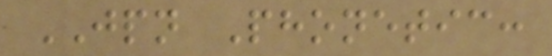JPN Phonetic:
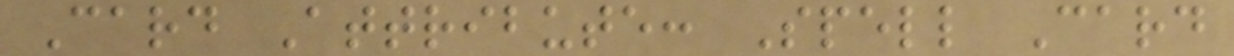Card Attribute: Spell Card
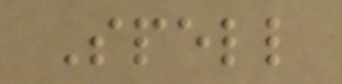Spell
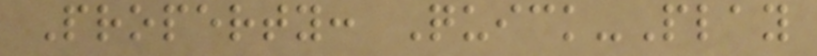Property: Quick-Play
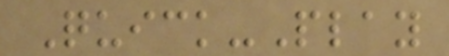Quick-Play
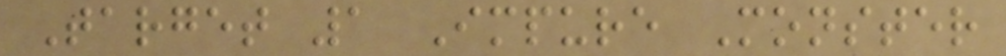Target 1 Impure Monster
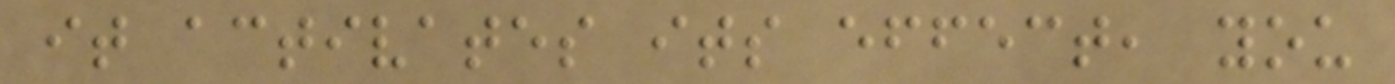it activates its effect, you
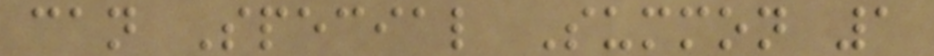can Special Summon 1
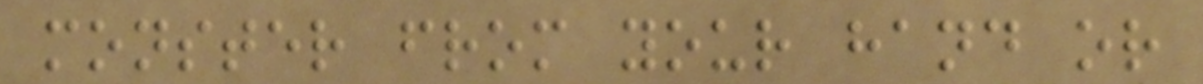monster from your hand or
